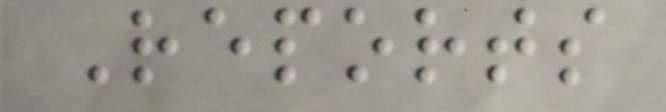Reports
